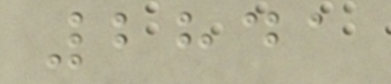2841
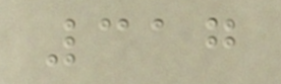317
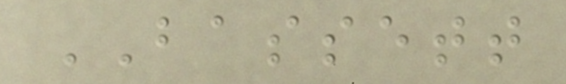BASSETT
